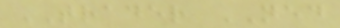TRADER NED
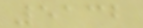5132
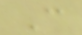C
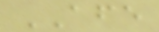AFE
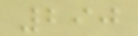290
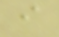i
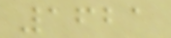1621
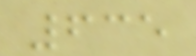635
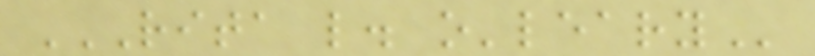RITA L. O'LEARY
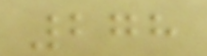278
